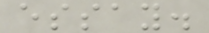essay.
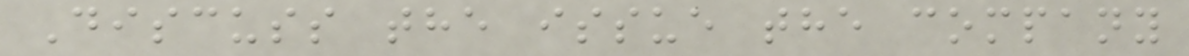Discuss the issue the company
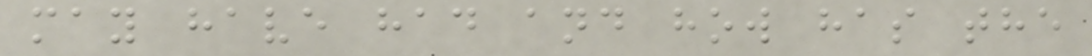may have had and how has the
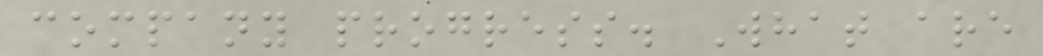company progress. What are
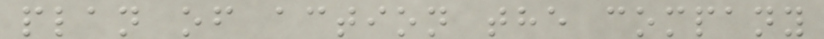plan of action the company
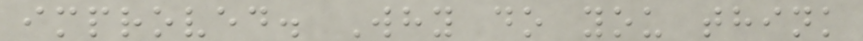improved. Why do you think
